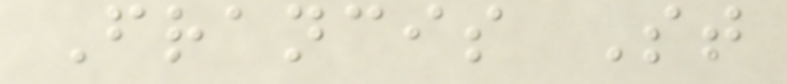Francis St
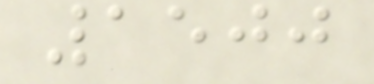1500
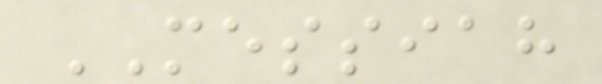MESSIAH
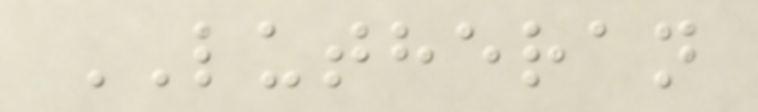LUTHERAN
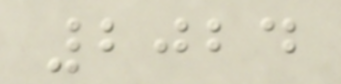2024
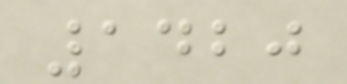1420
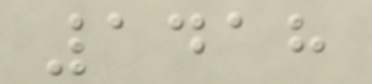1418
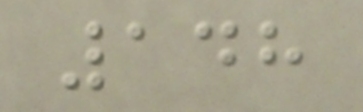148
